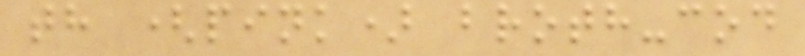th (pink) broth-cod
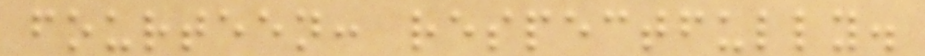fourteen: respectfully.
